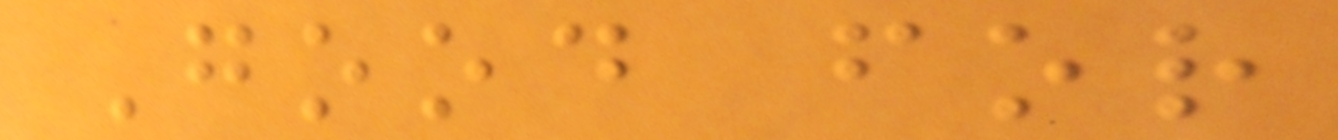Good for
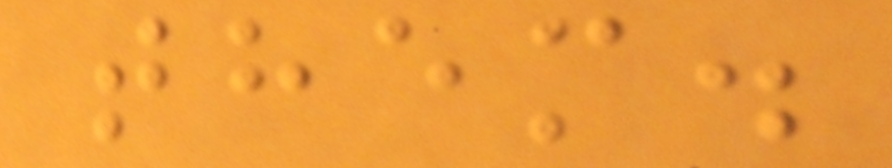them.
